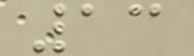13
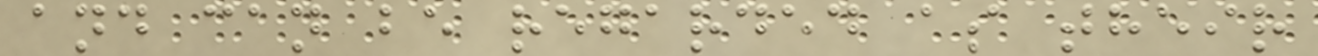and can be regarded as their
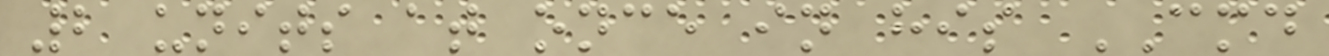2 units at once in his CMD
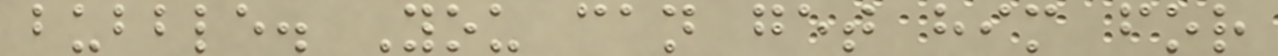bubble. You can get him for
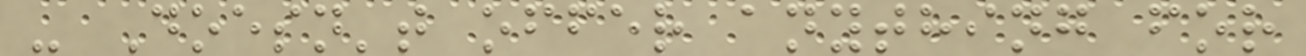- Doesn't offer anything for
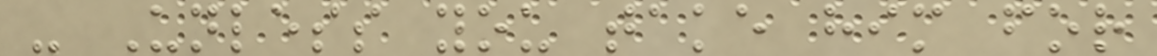- Unless you take him for
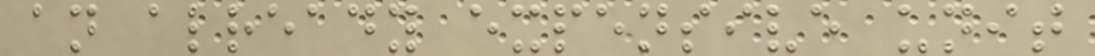an already expensive unit
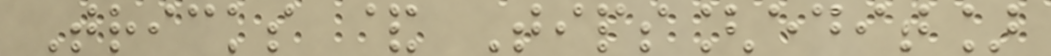Tricks & Tips[edit]
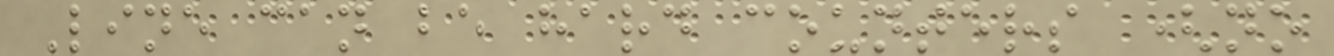Line can be hard counters (no
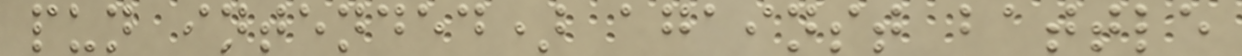pun intended) against battle
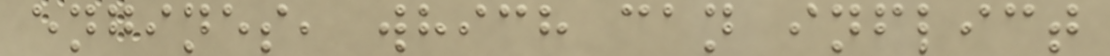engines, which can inflict
